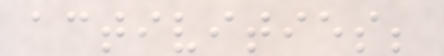activities;
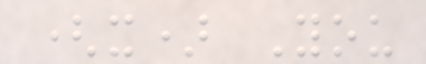(x) You
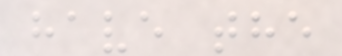have the
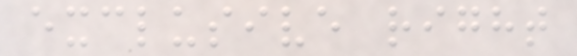exclusive right
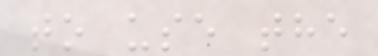to use the
